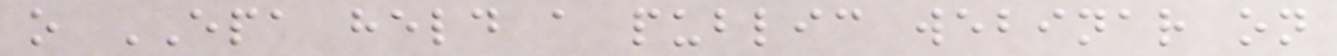o EPA held a public webinar on
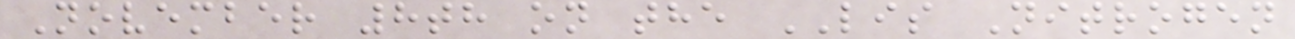November 8th on the LIS Nitrogen
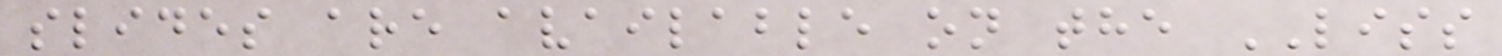slides are available on the LISS
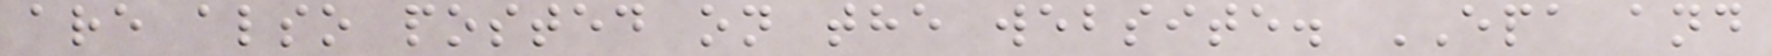are also posted on the website. EPA and
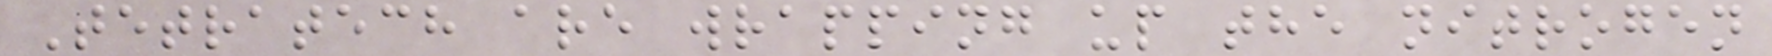Tetratech are wrapping up the nitrogen
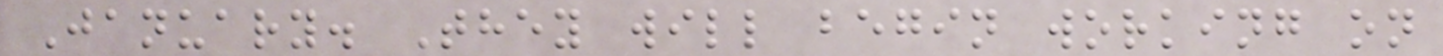January. They will begin working on
